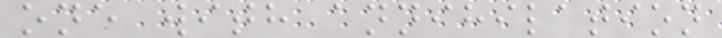one with annihilation
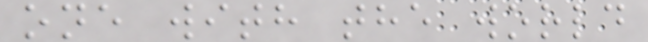one with the world
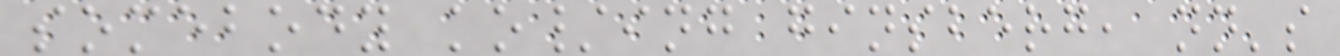somebody ko/ing ginsberg, nn's
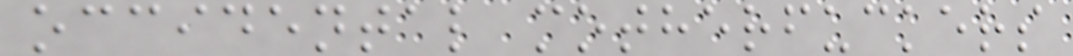occidental motherfuckers
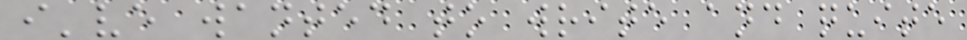i've wanted to write and quite
